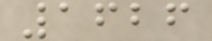1626
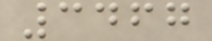3467
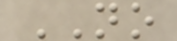NO
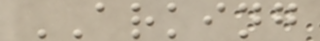ARKING
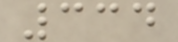334
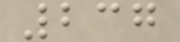237
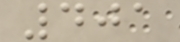401
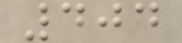404
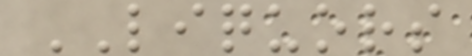LIQUORS
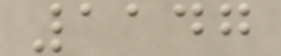1147
